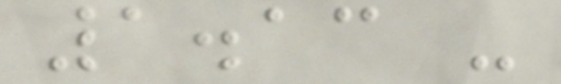1.13 -
